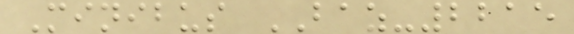Minibus BAZ-2215
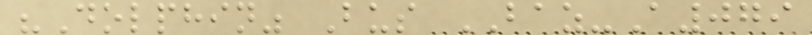"Dolphin" Bus BAZ-A079
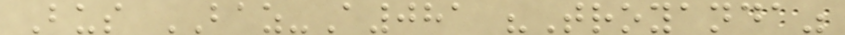Bus BAZ-A081 "Troyanda"
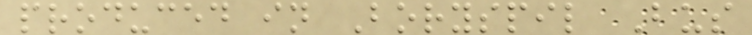produced in Boryspil Bus
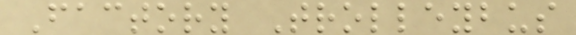Factory Trolleybus
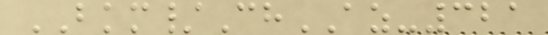BKM/ChAZ-321
